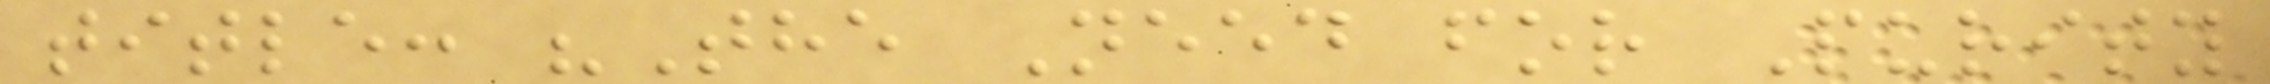title: "The Need for Purity
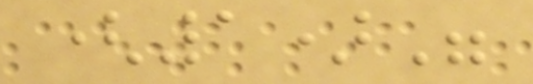(1)"
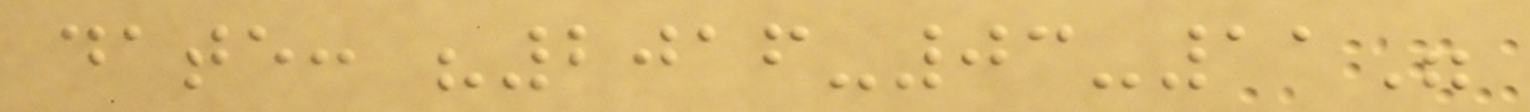date: "2016-03-11"
